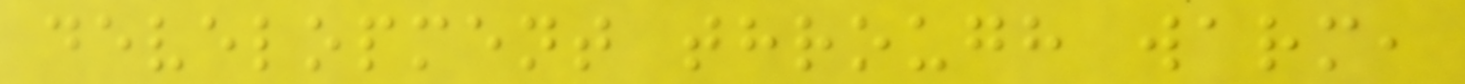development through warm,
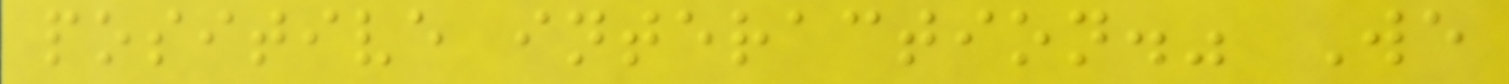positive interaction." We
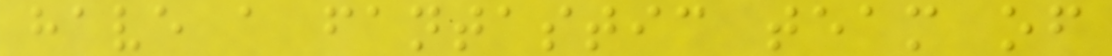have a fantastic team of
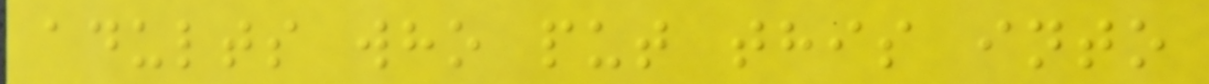adults who put this into
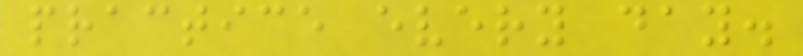practice every day.
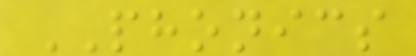PHONICS
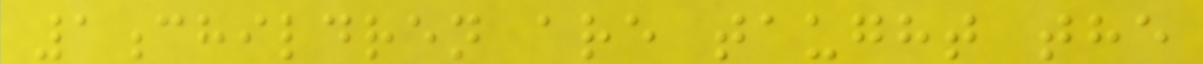1children are taught the
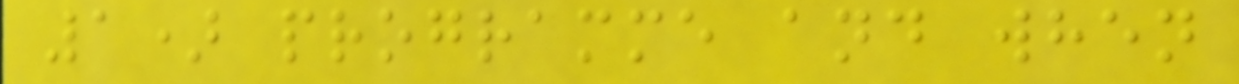1) programme and when
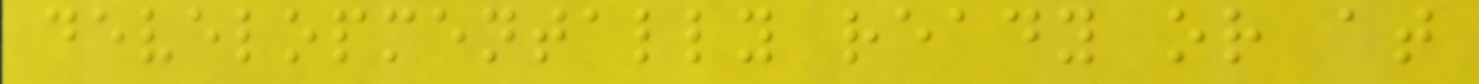developmentally ready or at
